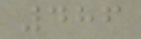486
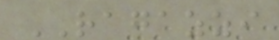RAGAZZI
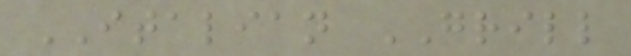ITALIAN GRILL
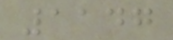1147
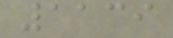1139
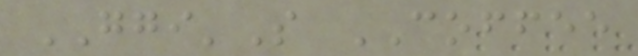GGI'S COFFEE
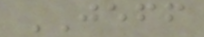JEFF
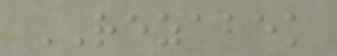REZABEK
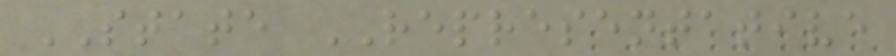STATE REPRESENTATIVE
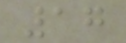17
